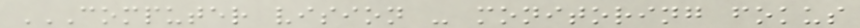COMPUTER VISION - MONITORING FOKUS
